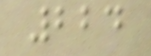224
